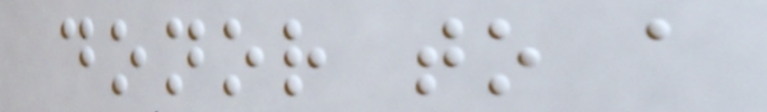donor to a
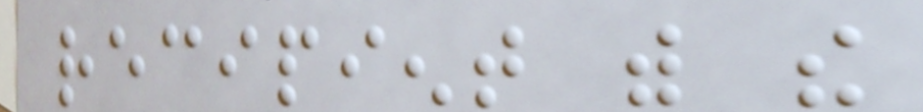recipient with the
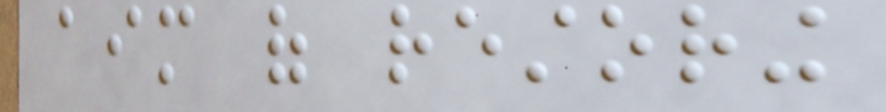aim of restoring
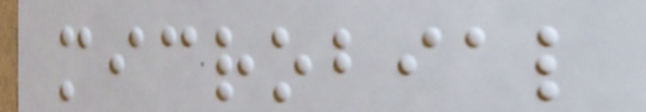microbial
